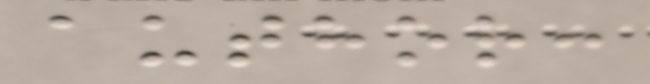author:
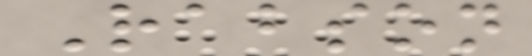Rabson
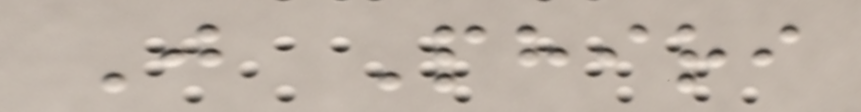J Phiri
